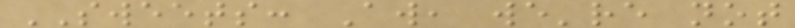SWEETS: Aw, we're not
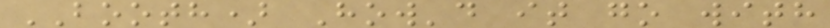BOOTH) How'd it go with
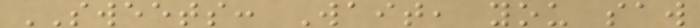SWEETS: Wait, you saw
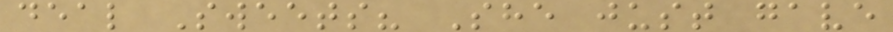deal Sweets? She just gave
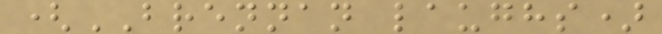(BRENNAN laughs)
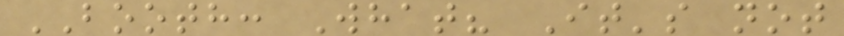BOOTH: What? It's not
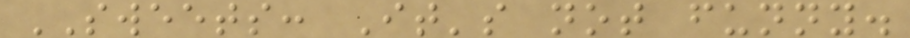SWEETS: It's not funny.
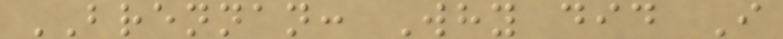BRENNAN: Why did I
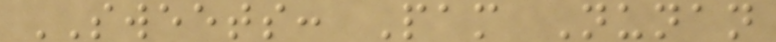SWEETS: Pam Nunan
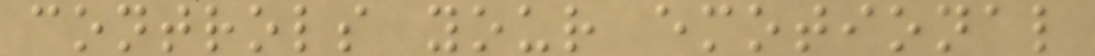controls your emotional
